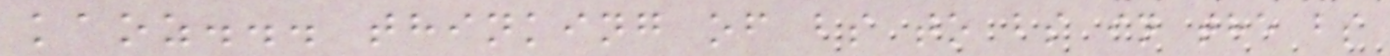kaoz... thinking of bs to bs in the bs
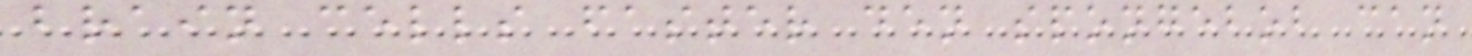brain cells faster den spongebob can
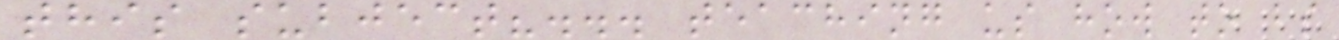this subject?... teaching us how to bs
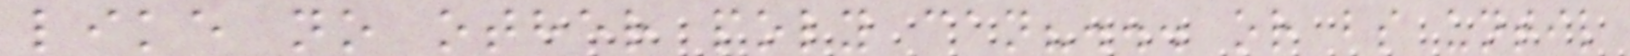like no other poly can?... or bs until
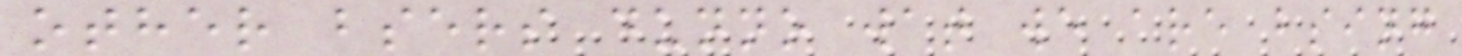other bsers dunno wat we are bsing
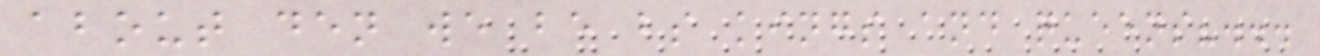about den we be bs kings and queens?...
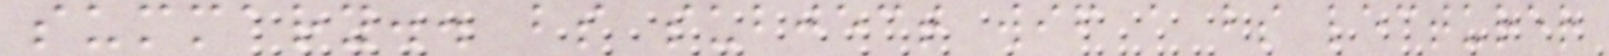summary.. bs subject wif a bs lecturer
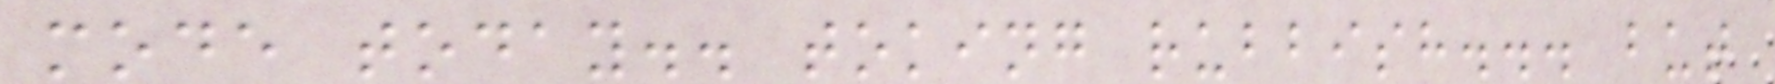mode today.. toking rubbish... but
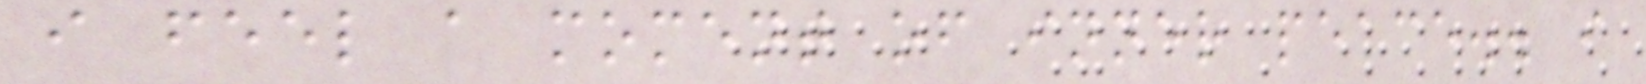i feel a moment of inner peace.. i
